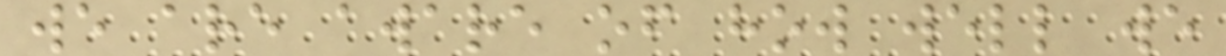we are aware of how well we
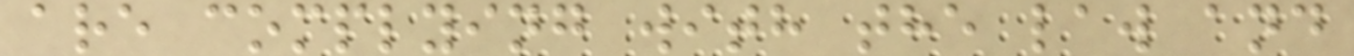are complying with the law and
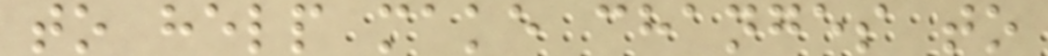to help make changes to
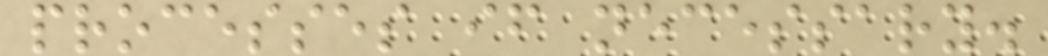processes if necessary.
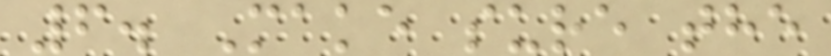6. Make sure the
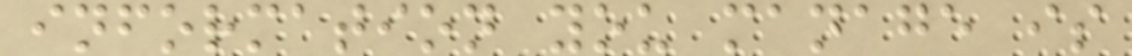information you manage is
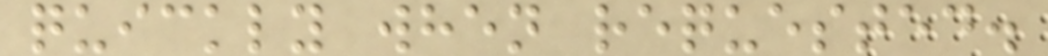quickly when requested.
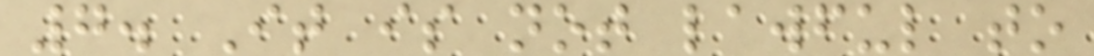7. It is not lawful to
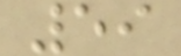59
